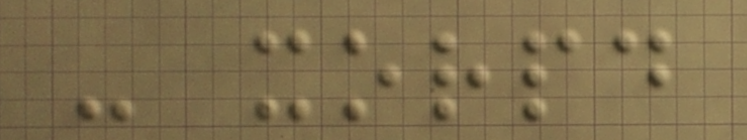- xorpd
